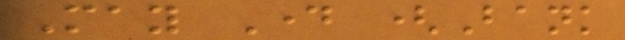May Day (Bank
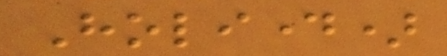Holiday)
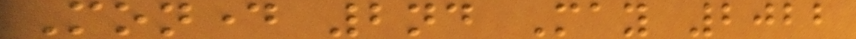Monday 2nd May 2022
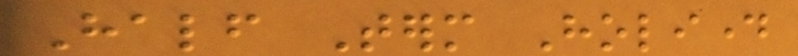Half Term Holiday
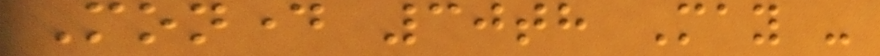Monday 30th May -
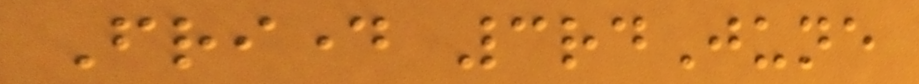Friday 3rdJune
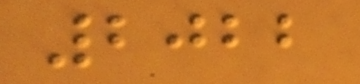2022
